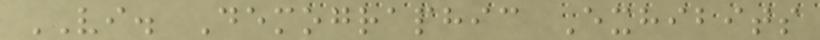VI. Demographic Exhibits
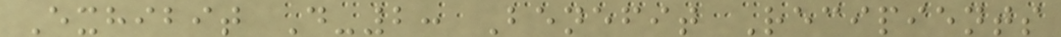Exhibit D-2: Benefit Recipients
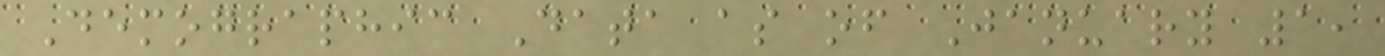Demographic Data as of January 1,
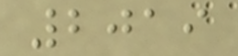2019
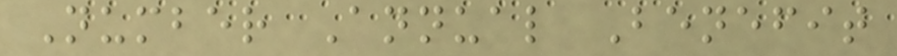Number Annual Benefit
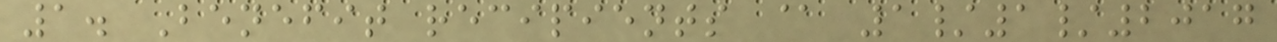1. Benefit recipients @ 1/1/2017
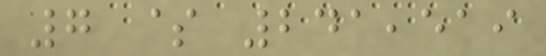7 $ 241,519
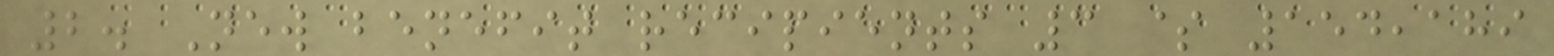2. New benefit recipients 3 $ 154,189
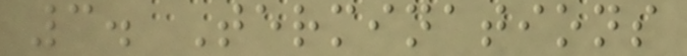3. Terminations
